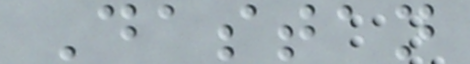Dastan
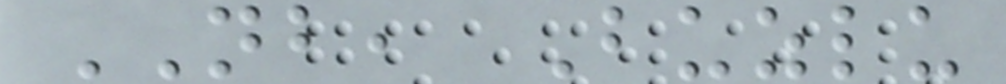NB, Buzlu
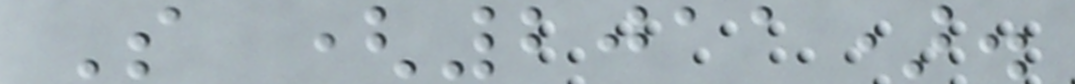S (2011).
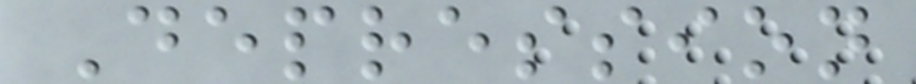Depression
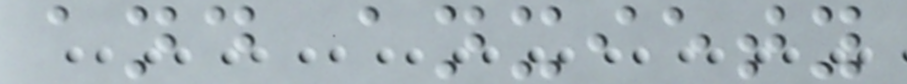and anxiety
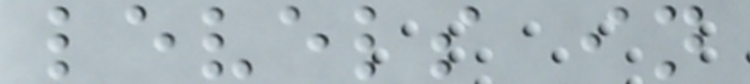levels in
